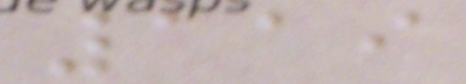119
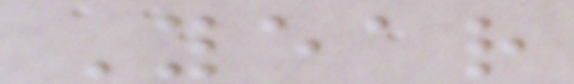Year
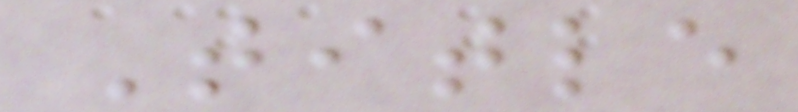Title
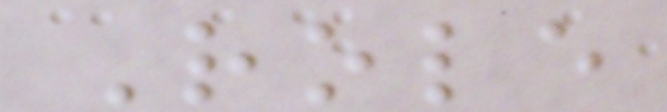Role
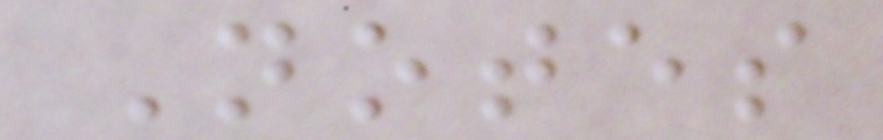Notes
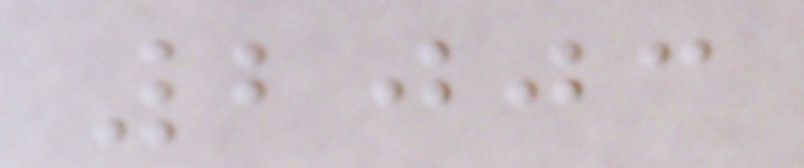2003
